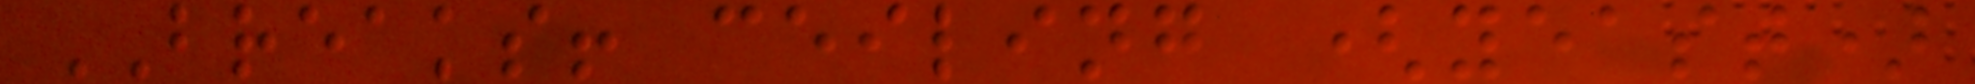BREAKS! ceiling (yeast)
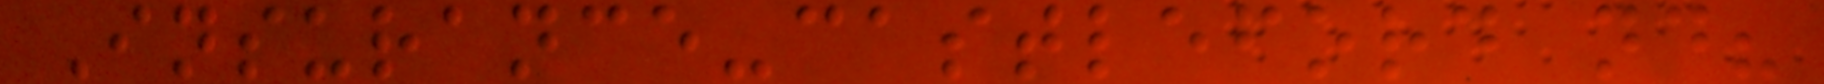Insurance-castleford nd?
